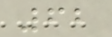62
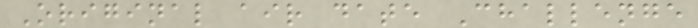Original air date Challenge
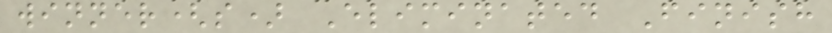winner(s) Eliminated Finish
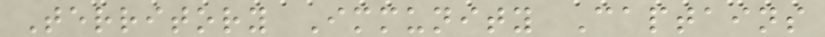Territory Immunity Captains
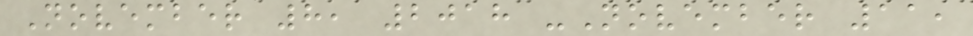November 8, 2018 -November 11,
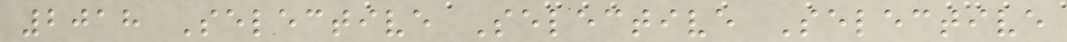2018 Selective Selective Selective
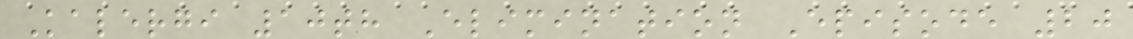Kalergi 10th Elimination Episode 20
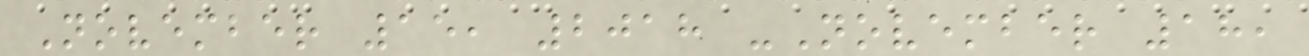November 15, 2018 -November 18,
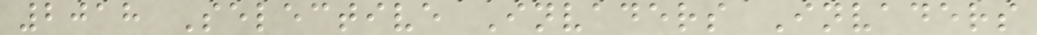2018 Selective Invaders Invaders
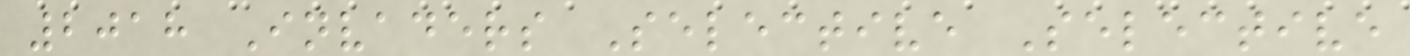2018 Invaders Selective Selective
